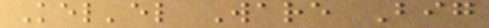Kel'el Ware Big
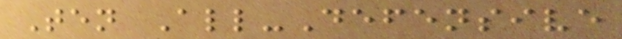Ten All-Defensive
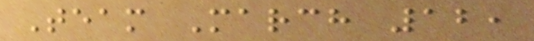Team March 12,
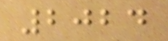2024
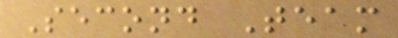Second Team
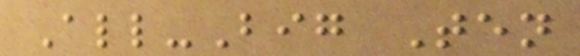All-Big Ten
